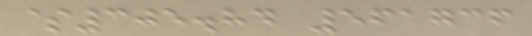$305.84 561736
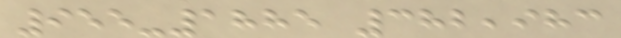955-1885 382,983
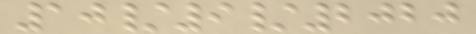10/9/2020
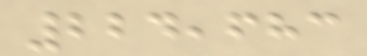224,683
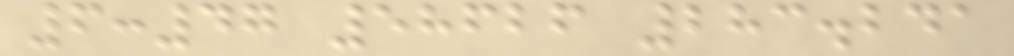6:47 58626 283.241
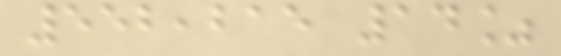552,215 14%
